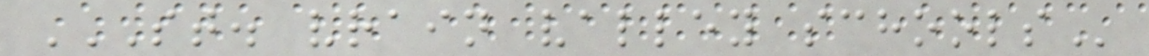ST. VRAIN VALLEY SCHOOLS
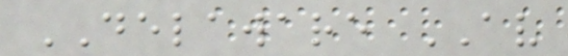DELAWARE AV
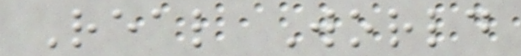Real World
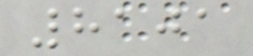8101
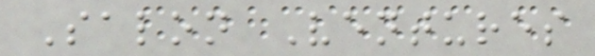Salon Ventures
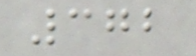372
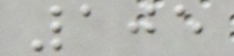105
